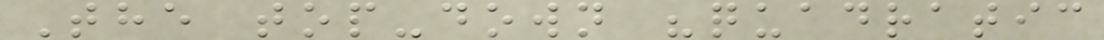The top-down "quadratic
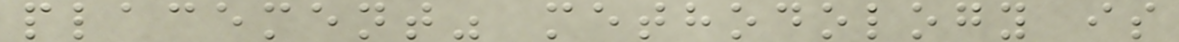placement" methodology is
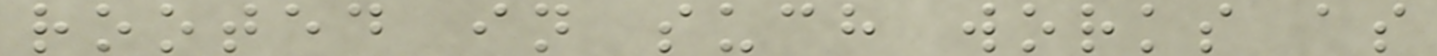rooted in such works as
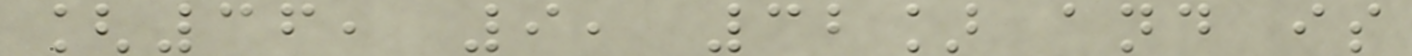[36, 9, 32] and is
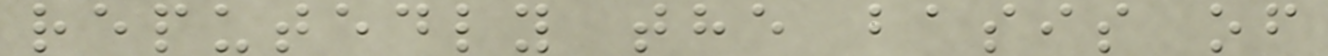reputedly the basis of
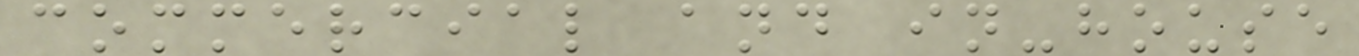commercial and in-house
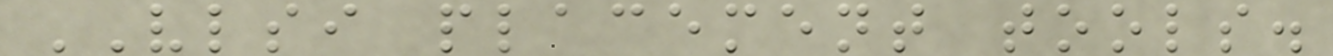VLSI placement tools.
